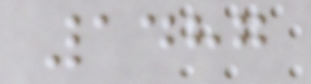1487
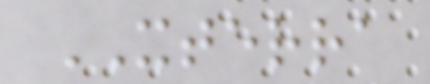XTERRA
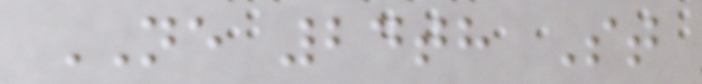NE 24th St
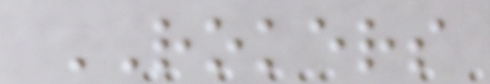ROKERS
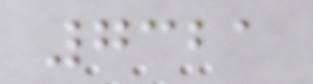7321
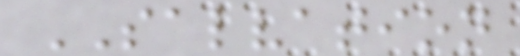SALVATION
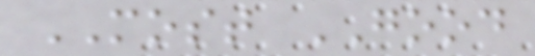MOST GOOD
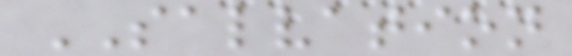SALVATION
